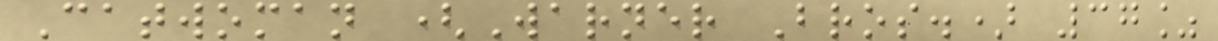Catwoman (Warner Bros.) 37%
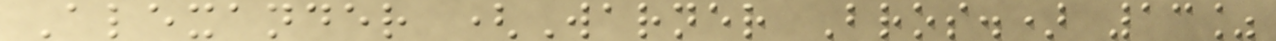Alexander (Warner Bros.) 13%
